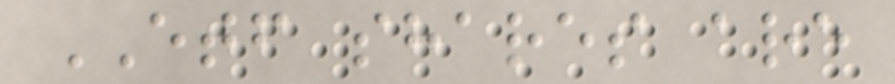ETF shares are
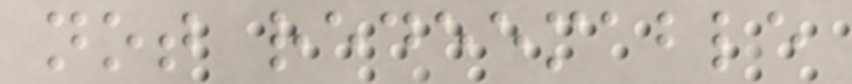not redeemable
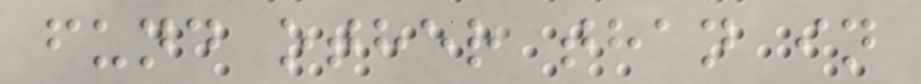fund other than in
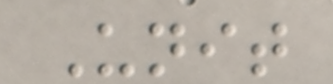Unit
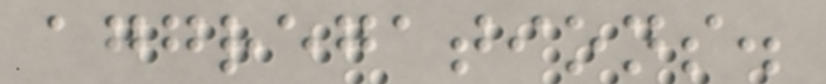aggregations.
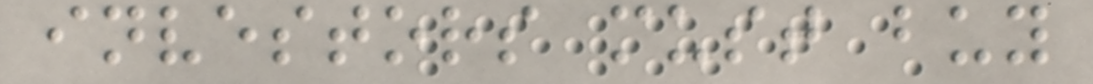investors must buy
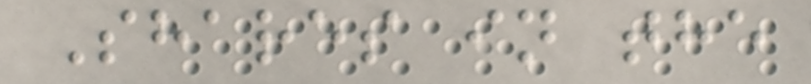Shares in the
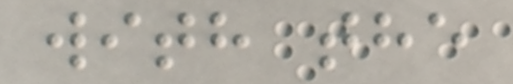with the
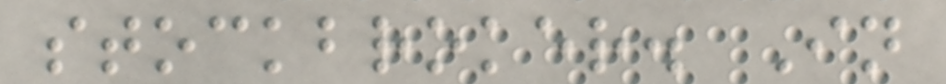stockbroker. In
